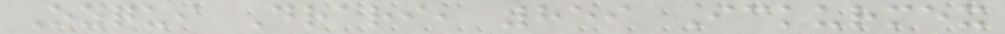Ozqui Drari, 859 Ickurmex
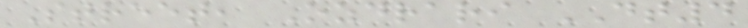Street, Ozdrari DT4
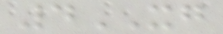4XG
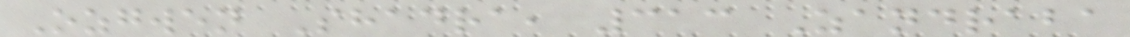Ozgwen Shadra, 313 Zandraba
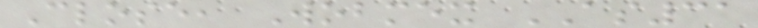Close, Wobmex AS31
